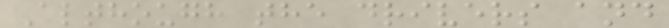Although the drivers and
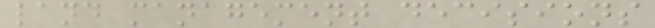land management decisions
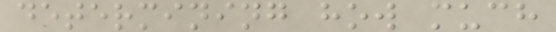determining how much
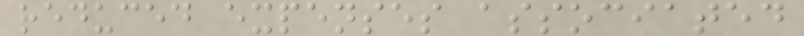reduced expenses associated
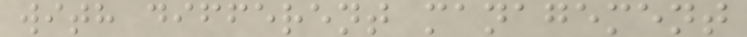with different management
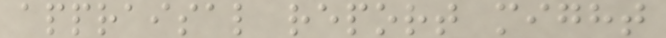appraisal report might
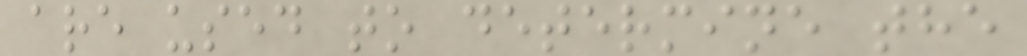are used to determine the
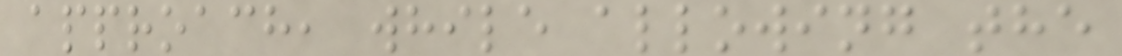approach, while allowing the
